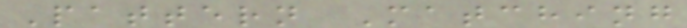Pattern Matching
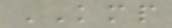KMP
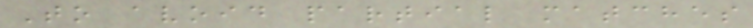To avoid partial matches
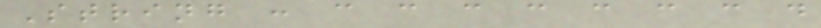String : c c c c c c c d
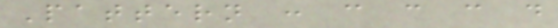Pattern : c c c d
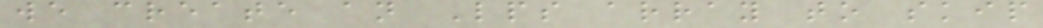we create an Lps array to skip
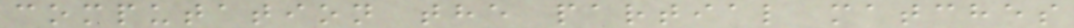computation the partial matches
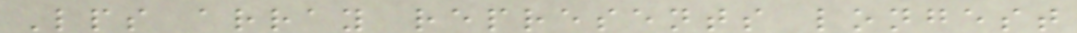Lps array represents longest
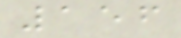156
